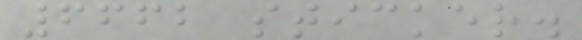6662 sticker.
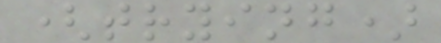(trying)
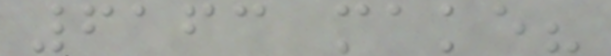6163 make?
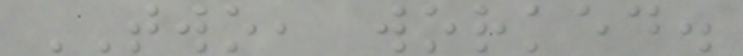TWO, worked.
